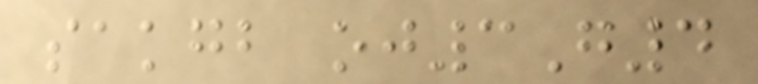sakgb oj3G4
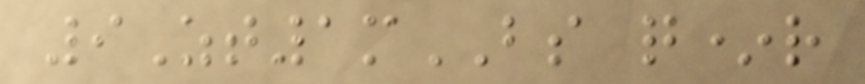9Zt1mBS q*r
